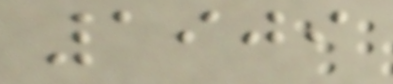1909
